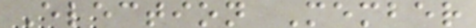Election Member
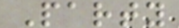Party
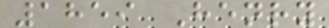1859 Henry
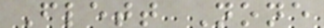Flett None
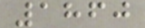1860
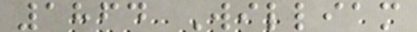1864 William
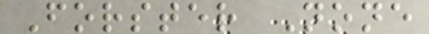Forster None
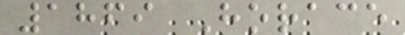1869 Horace
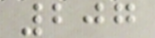207
